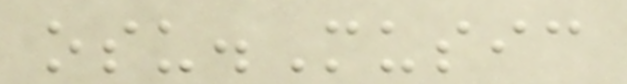osu.Music
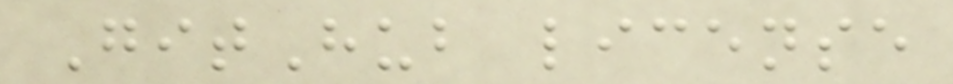GitHub license
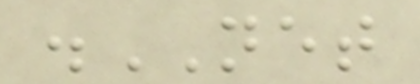.NET
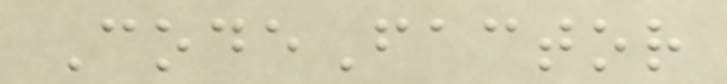CodeFactor
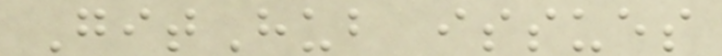GitHub issues
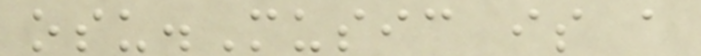osu.Music is a
